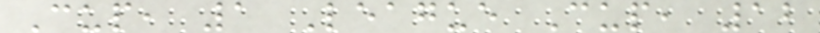Cup, 1 League Cup, 12
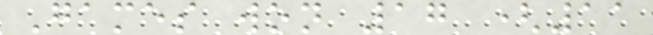Games won 17 (11
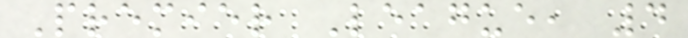Premier League, 4
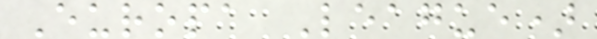Europa League)
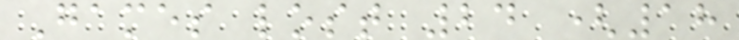Games lost 24 (18
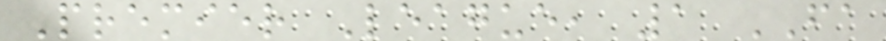Premier League, 1 FA
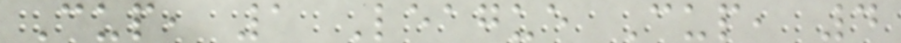Cup, 1 League Cup, 4
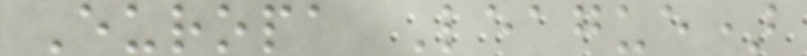Europa League)
